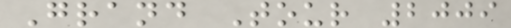Grand Tour 2009
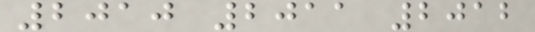2010 2011 2012
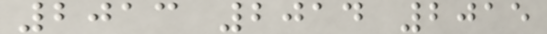2013 2014 2015
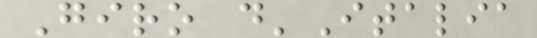Giro d'Italia
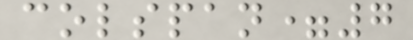colspan=7
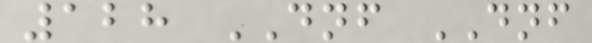128 DNF DNF
